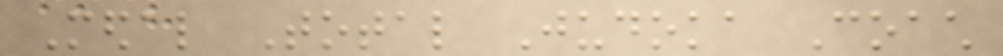Medal Total Judoka Coach
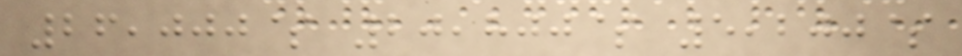26,000$ 20,800$ 5,200$
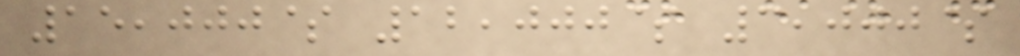15,000$ 12,000$ 3,000$
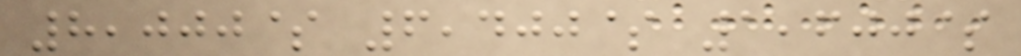8,000$ 6,400$ 1,600$
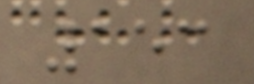153
